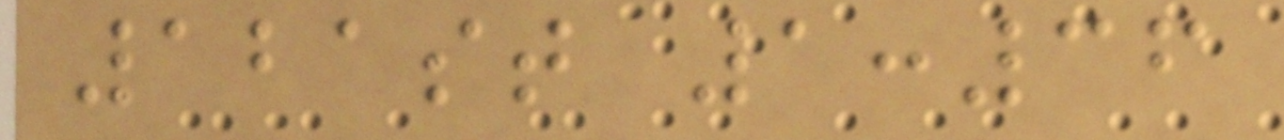121st 1:36
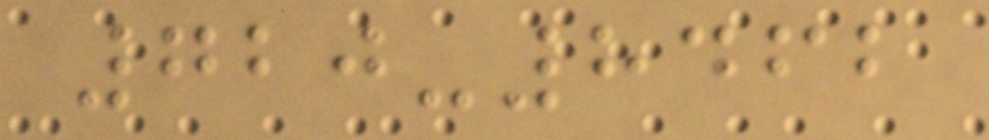720-8462
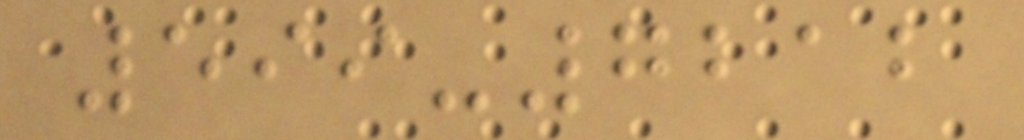599-7212
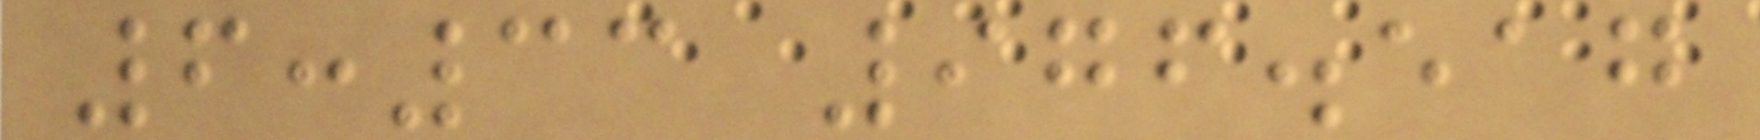6:33 976.517
